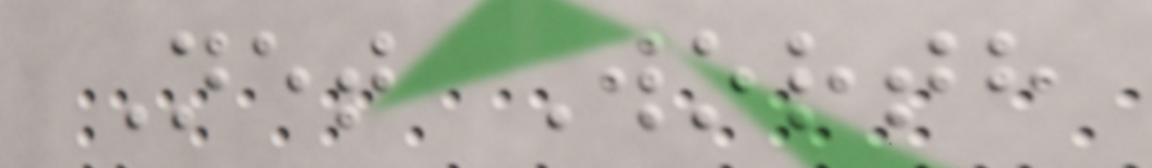Net Worth
